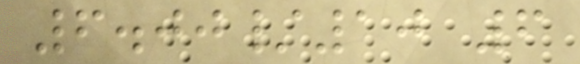6.00/10 6
